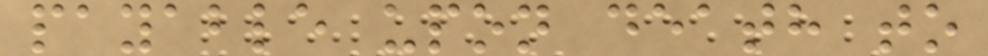payable upon death to
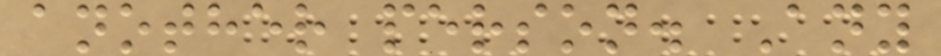another person. Any
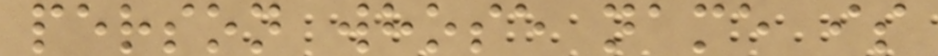person whose name is
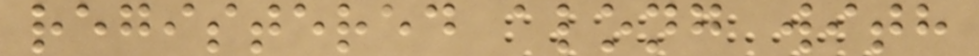registered along with
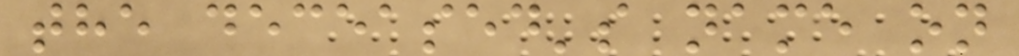the deceased's name on
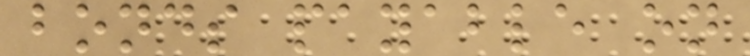bonds payable on
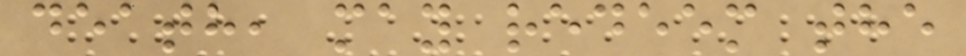death, may redeem the
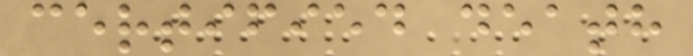certified death
